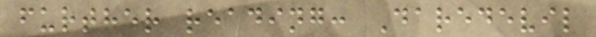further reading: Daredevil
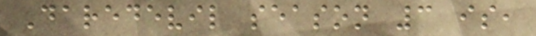Daredevil season 3 is,
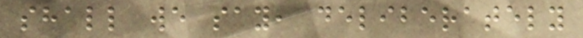shall we say, deliberately
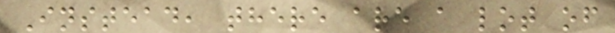Instead, there are a lot of
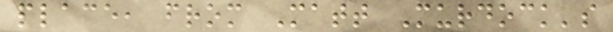place, from Matt Murdock's
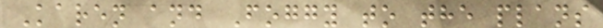Karen and Foggy to the plans
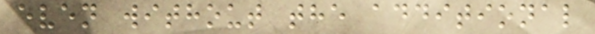even without the additional
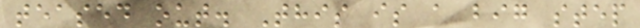teased out. This is a big step
